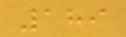189
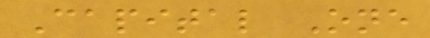Capital One
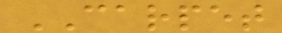CARPET
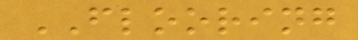FLOORING
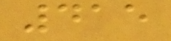415
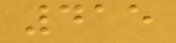415
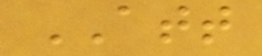ATT
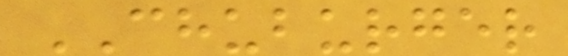CHUBURGER
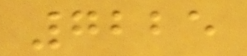7225
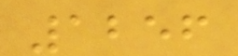1256
